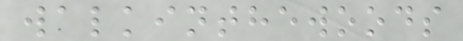walkinthewoods
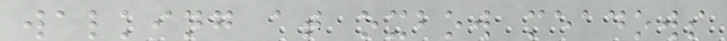walking at oxbow meadows
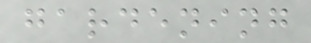gardening
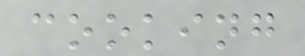cooking
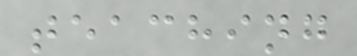teaching
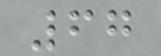67
